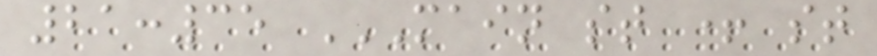21:35 MAIN ST + ST
